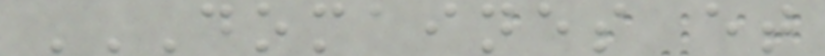DOMAINES ET
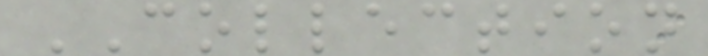COLLECTION
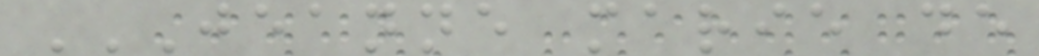JEANNE MARIE DE
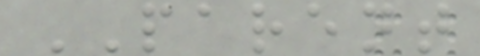PARENT
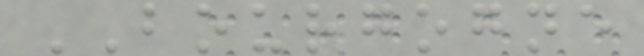BOURGOGNE
